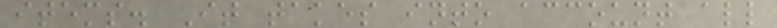items. It takes into account all
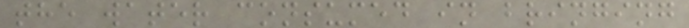the water consumed in bringing
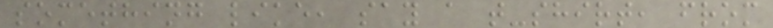something like, say a t-shirt, from
